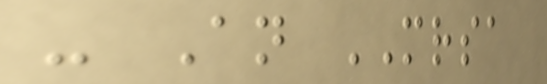- An MRSA
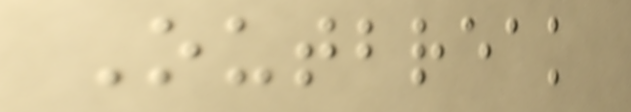Outbreak
